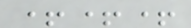+++
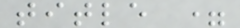title =
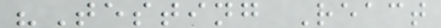"Testing React
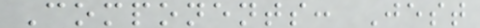Components: Jest
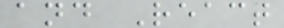and React
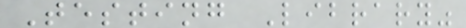Testing Library"
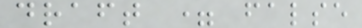draft = false
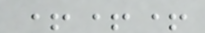+++
